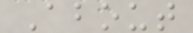About
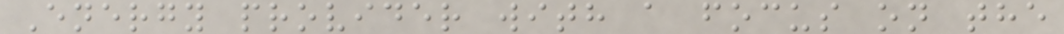Energy provider with a focus on the
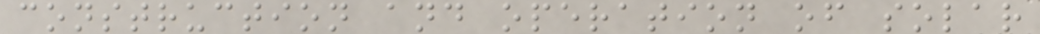construction and operation of solar
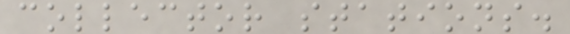collector stations.
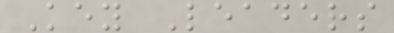Key Leaders
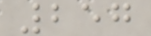257
